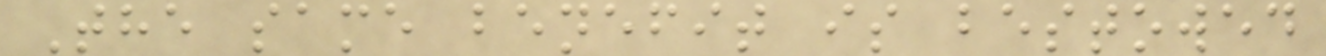The same benefit is bestowed
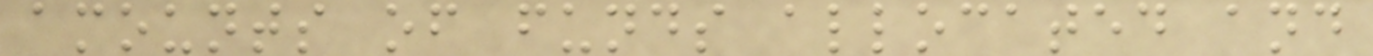amounts of funds allocated and
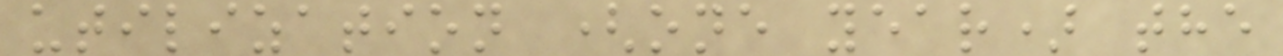utilization (one year) the
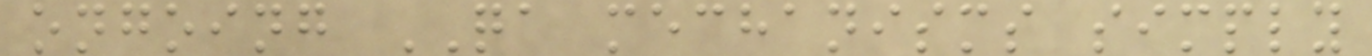ongoing QA mechanisms simply
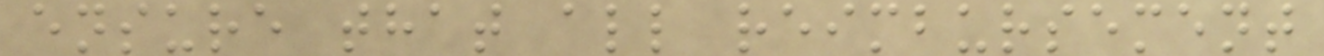ensure that all reimbursement
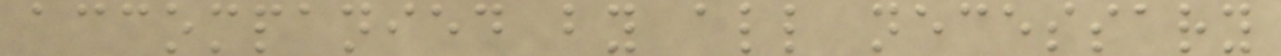accompanied by all necessary
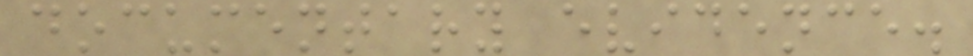documentary evidence.
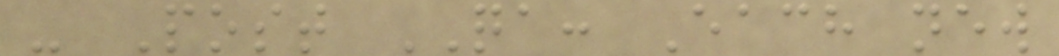- Post QA: Each new
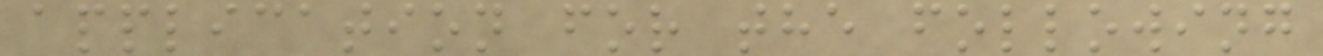application for the following
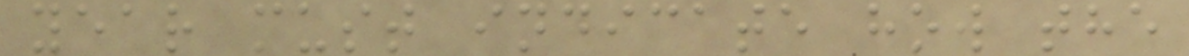year must indicate how the
